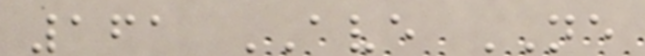161 AVE NE
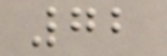72
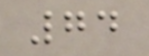74
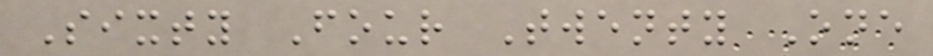Sixty Four Twenty One
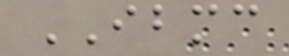IBMC
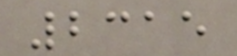2315
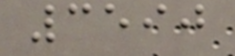3590
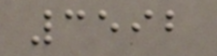3592
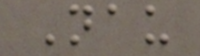Nau
